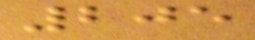205
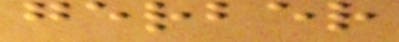gerber
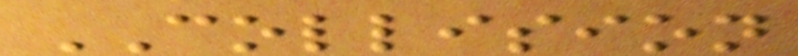COLLISION
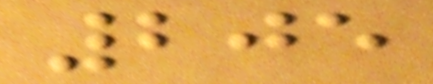205
